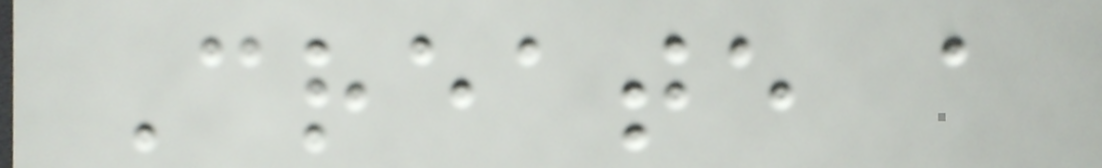Create a
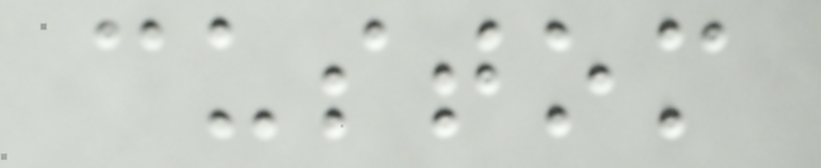custom
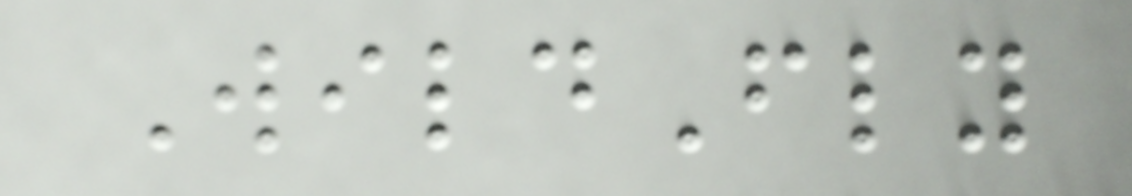WildFly
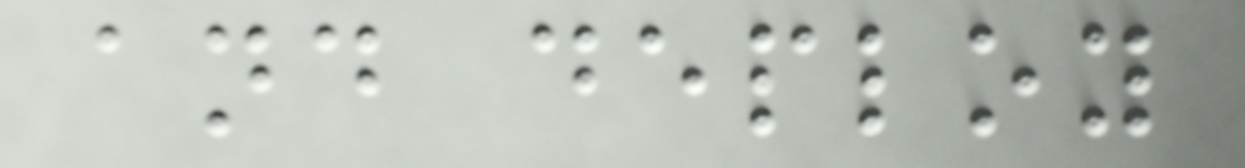and deploy
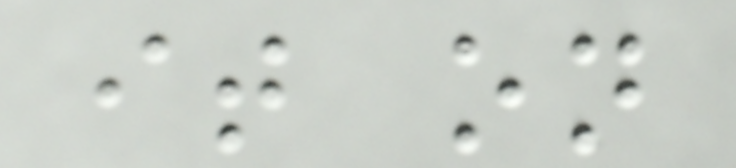it on
